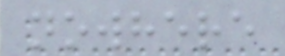nowhere
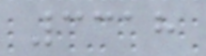3318
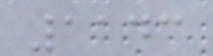1143
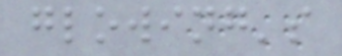glowing's
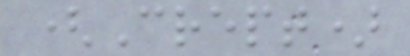(Crept)
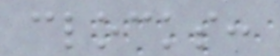clocks:
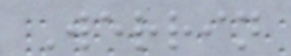Werrin
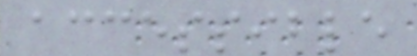accessible
